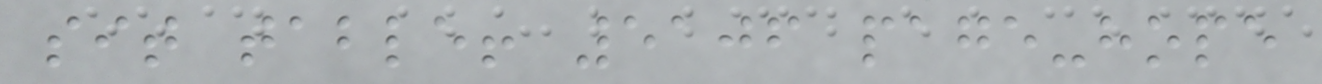sit table! 5106 page-hope
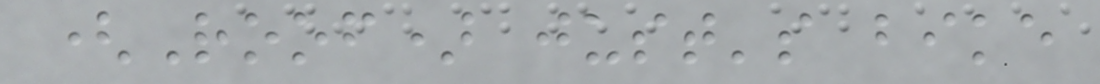(Roof) just's bike
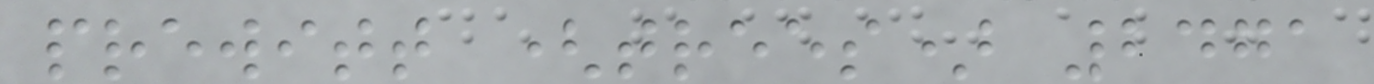prewitt (trees) 2471
